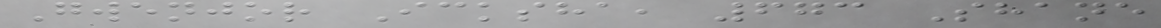Gwenjor Icksha, 673 Shane
